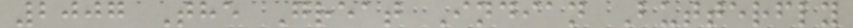2007 The Great Indian Butterfly
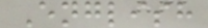English
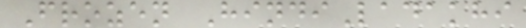Frozen HindiLadakhi
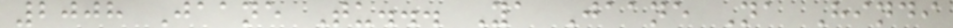2008 Jaane Tu... Ya Jaane Na Hindi
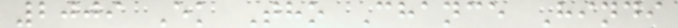2009 Ek Tho Chance Hindi
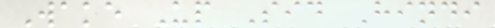Wake Up Sid Hindi
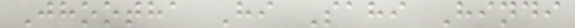Jhootha Hi Sahi Hindi
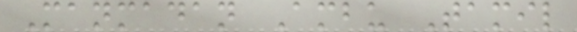Manmadan Ambu Tamil
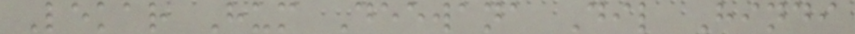Lekar Hum Deewana Dil Hindi
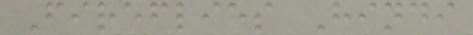Fireflies Hindi
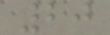20
